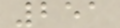251
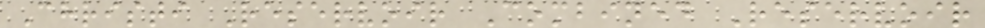Christi Reservoir Combined Reservoir
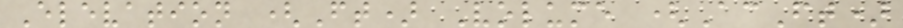Elevation (Ft) Volume (AcFt)
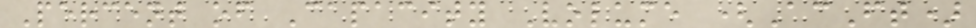Percent of Capacity Volume (AcFt)
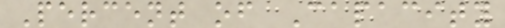Percent of Capacity
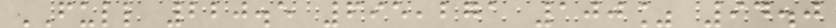FULL 220.5 695,271 100% 94.0
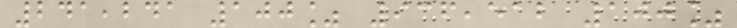241,241 100% 936,512 100%
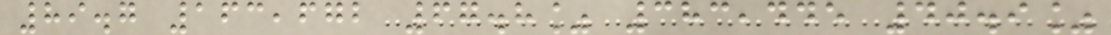89.7 163,672 67.8% 383,445 40.9%
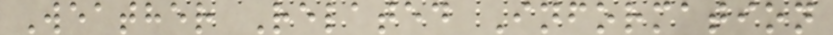Weather Related Information
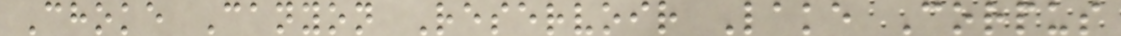Choke Canyon Reservoir Lake Corpus
